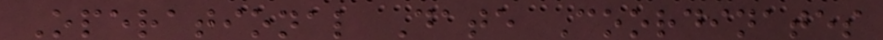Operational Date Coordinates
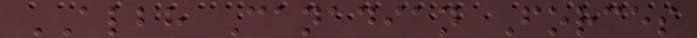ALBH Canadian Forces
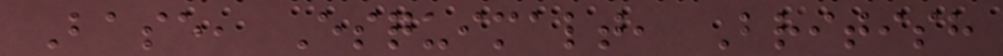Base, Esquimalt, British
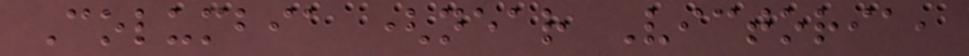Columbia (near Victoria,
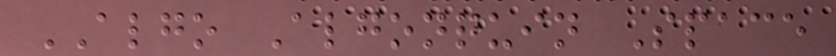ALGO Algonquin Space
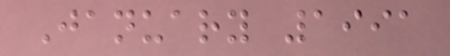January 1991
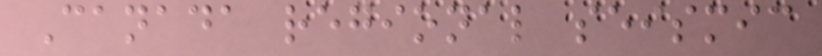Canada regional seismic
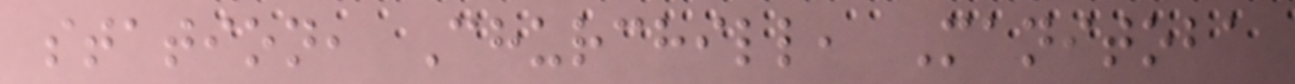station, Churchill, Manitoba
